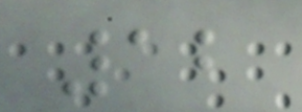12
